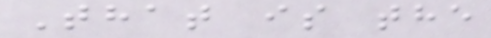That is the
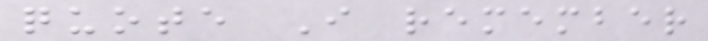quote I remember
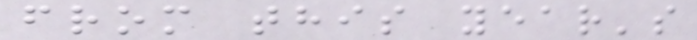from this year's
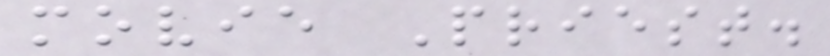movie Priest.
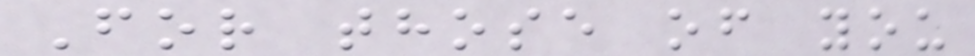For those of you
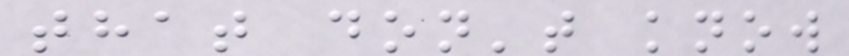that don't know
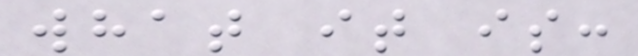what it is:
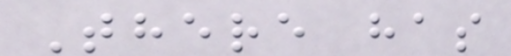There has
